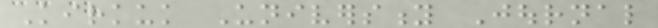Kirkuk University Journal
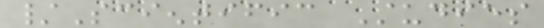/Scientific Studies
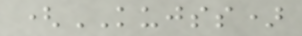(KUJSS)
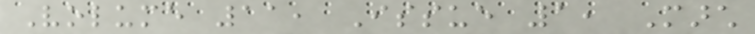Volume 11, Issue 1, March
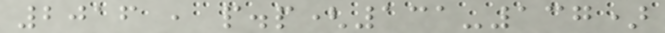2016 , p.p(131-137)
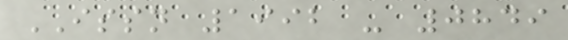ISSN 1992 - 0849
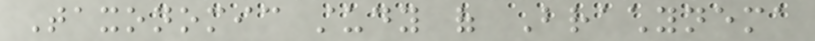Taxonomic study of Brachynema
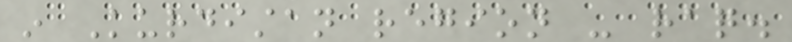in Kurdistan region - raq.
